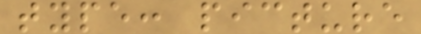type: picture
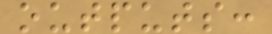outputs:
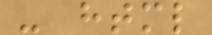- html
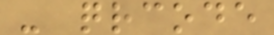- qrcode
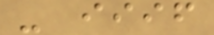- iiif
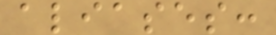aliases:
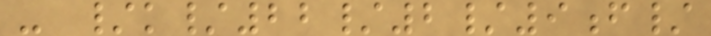- /k/22/2/9f/
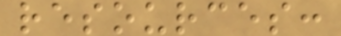resources:
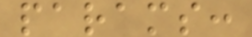params:
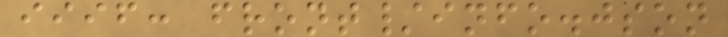iiif: front/info.json
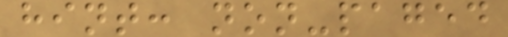hint: non-paged
